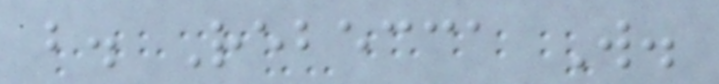b. Rebecca W.
